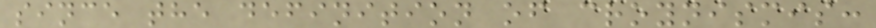since the definition of croynismis:
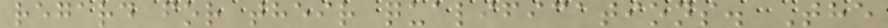regard for their qualifications. The
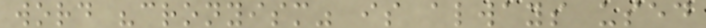word "cronyism" is always used
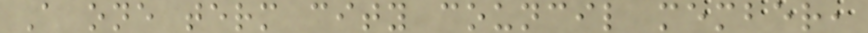A one term city council member,
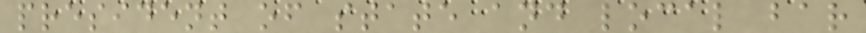president of state and local bar
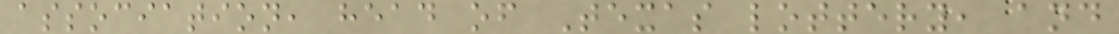association, head of Texas lottery, and
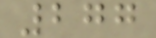277
